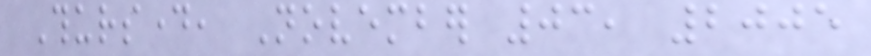Thursday, November 03, 2005
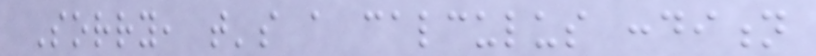Sorry, that's a calculus condition
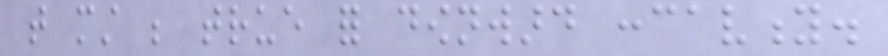that must be true for downward concavity.
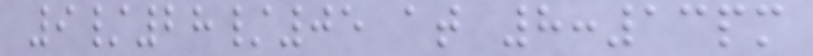9/28/05 at 8:13pm
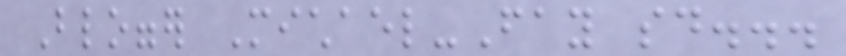Blogger Michael-Fay said...
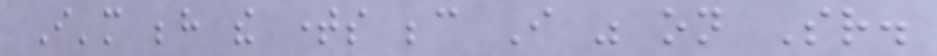I'm behind the times because I was on Sr.
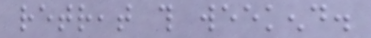retreat this weekend.
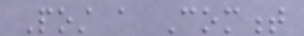Post a Comment
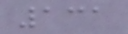131
